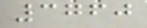3760
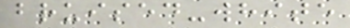bruised-white
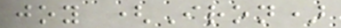joy (Iron)
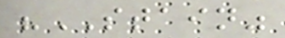"STAIN"
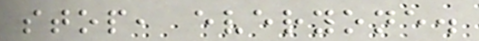stop, everyone.
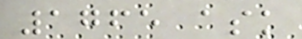1765 ask
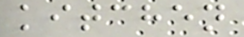kitchen
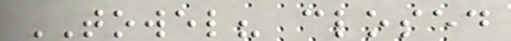TOWEL? closed
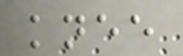knee
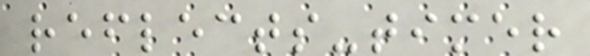reflects-timer
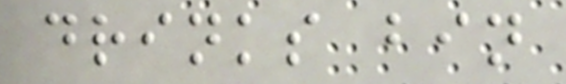drinks bin
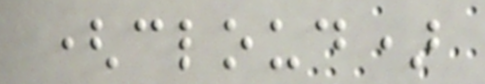(cloud)
